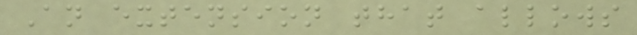An extension that allows
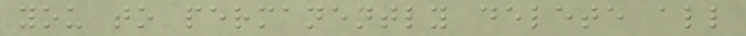you to permanently delete all
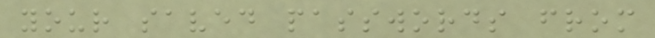your saved passwords from
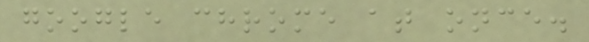google chrome at once.
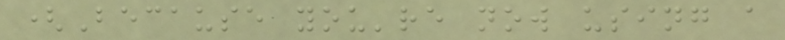(Because you're now using a
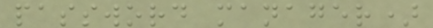password manager)
